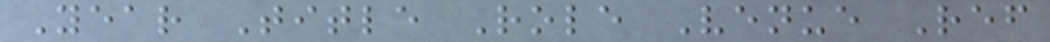Year Title Role Venue Ref
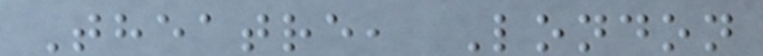Theatre, London
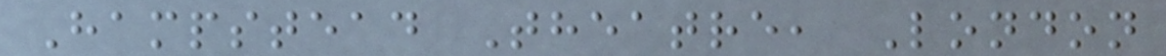Hampstead Theatre, London
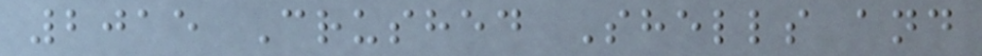2015 Crushed Shells and
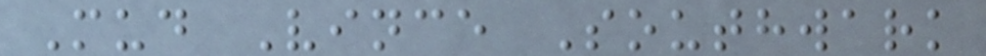Mud Vince Southwark
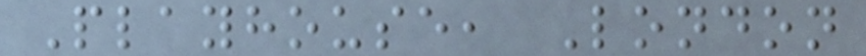Playhouse, London
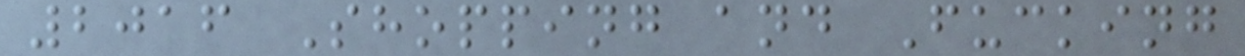2016 Shopping and Fucking
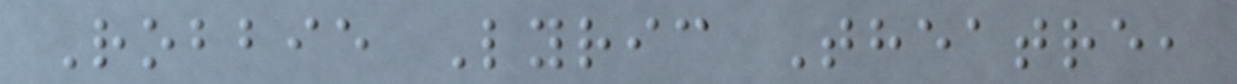Robbie Lyric Theatre,
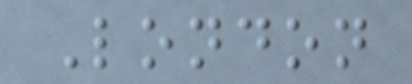London
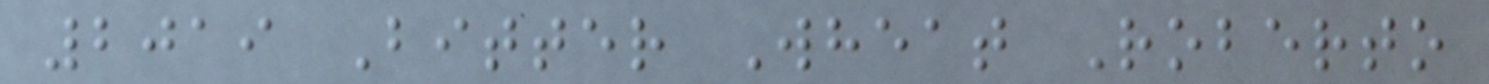2019 Bitter Wheat Roberto
